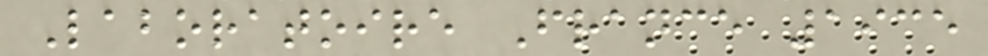Laboratoire France 1935
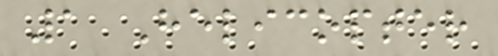1 Helicopter
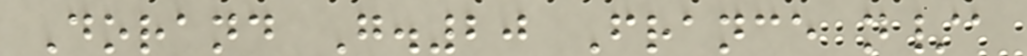Dorand G.20 France n/a
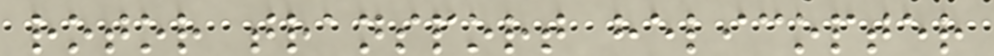rotor transport helicopter
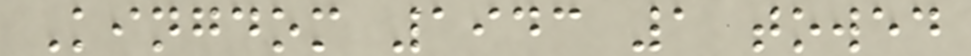Kingdom 1943 1 towed
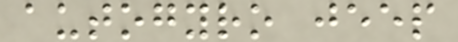autogyro jeep
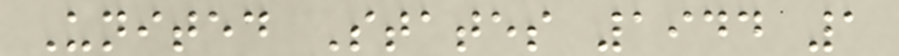United States 1944 1
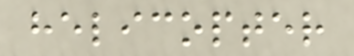helicopter
